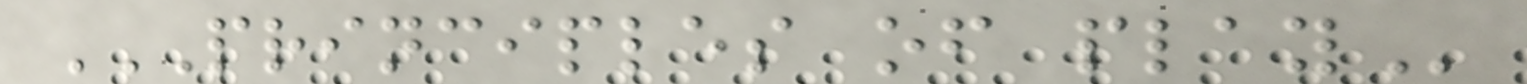PRINCIPLES OF PLAY
